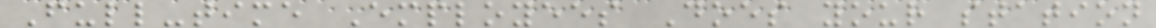Full-time Employees Does your station
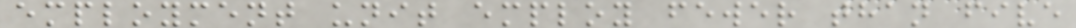employment unit employ fewer than five
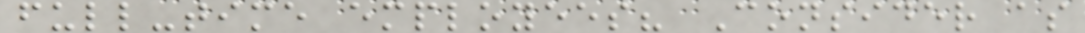full-time employees? Consider as
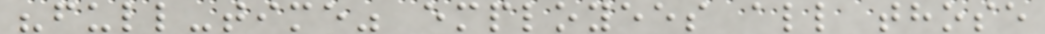"full-time" employees all those
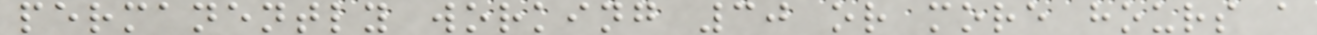permanently working 30 or more hours a
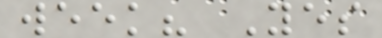week? Yes
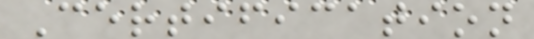Certification
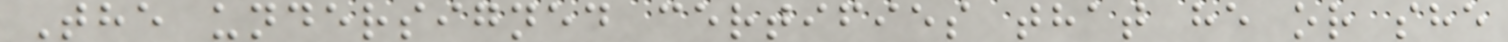The undersigned certifies that he or she
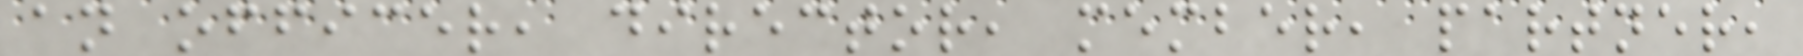an officer, director, member, partner,
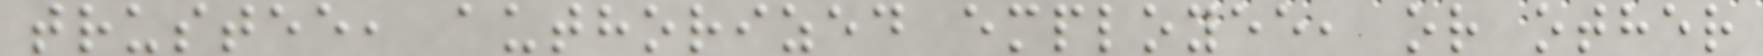trustee, authorized employee, or other
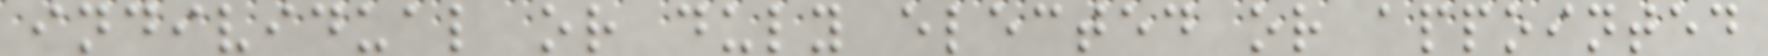individual or duly elected or appointed
